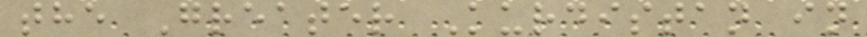the Greater Kurdistan in
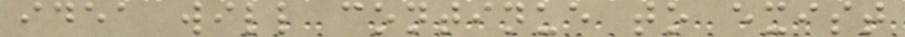idea will continue to exist
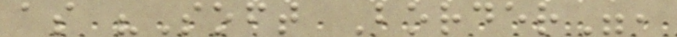as "Soft Border",
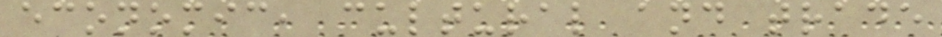economic, cultural and trade
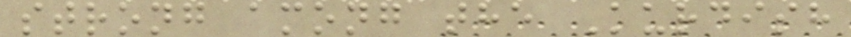strong among the Kurdish
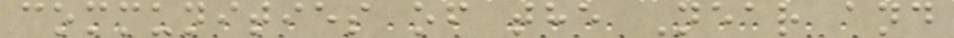communities of the Near and
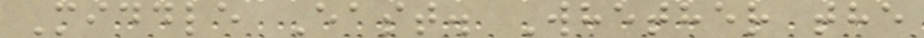Middle East. Whether the
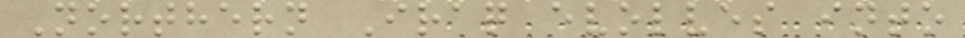Northern Iraq evolves into
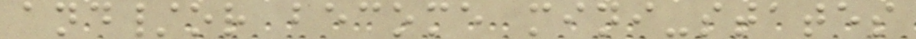and/or become mini-states
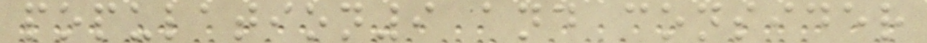population9 and consider
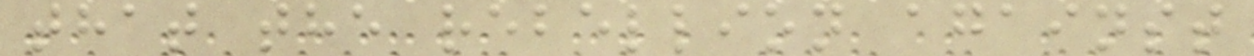that the rebellion against
